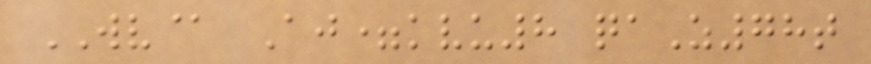WV@ Aj=kvu8 qaZ78t
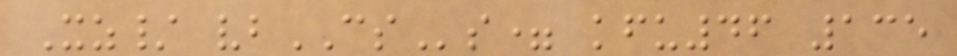Xz/ vbCSs= kfu46 135
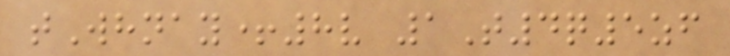tWhnay+8v 1T4q5zf
